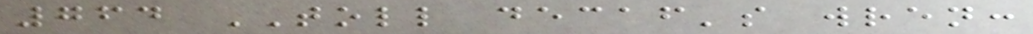764 TOLL decaf's wren:
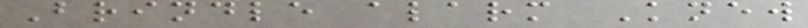Brindle alarm Knew
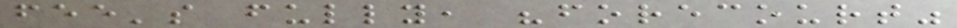fee's fully, "forecourt"
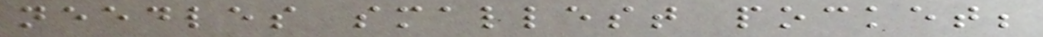needles smallest pocket;
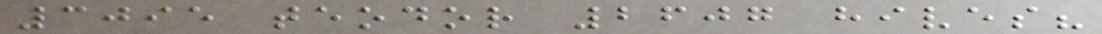3095 teodor 2607 hives?
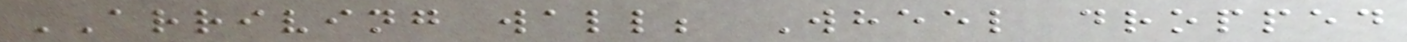ARRIVING wall; Wheel dropped
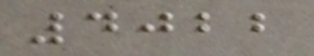4022
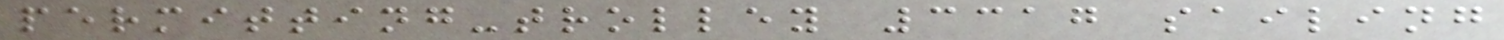permitting-trolley 3317 sailing
